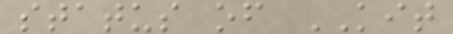status of KIT
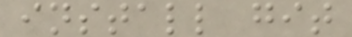install git
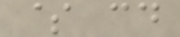$ cd
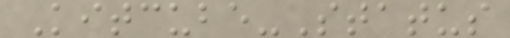Kitcube-Status
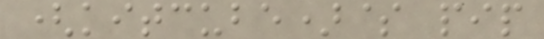(kitcube)$ pip
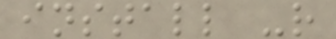install -r
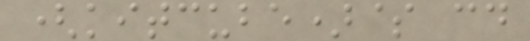(kitcube)$ cd
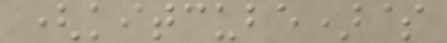(kitcube)$
